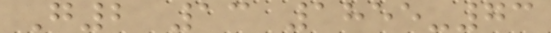G2 13 1855-73
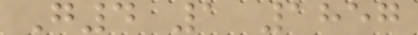G4 1 1857
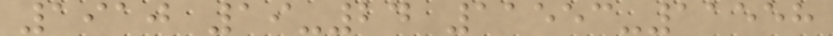1910 19-24 11553-11558
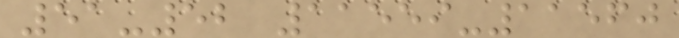51-52 11559-11560
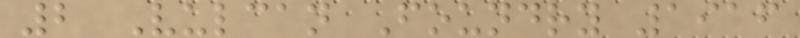2 Vulcan Foundry 1916
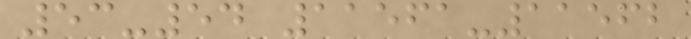53-54 11561-11562
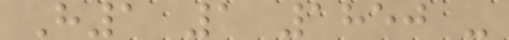H1 1 1850 -
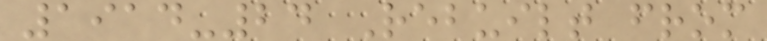1914-24 Rebuilt from
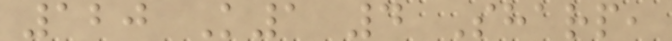120 K1 4 Sharp,
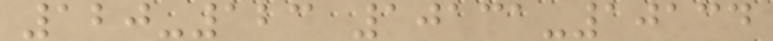120-123 10131-10134
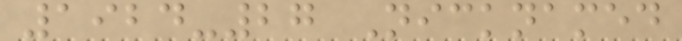1924-27 Nicknamed
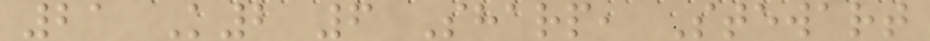21 K2 6 Sharp, Stewart
